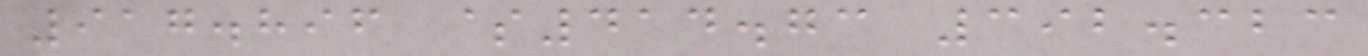917.896 $414.73 392.323
